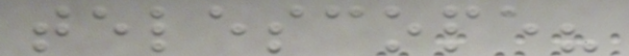telescope?
